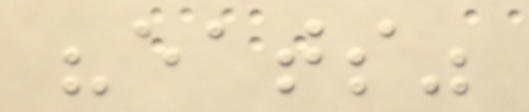"eats"
